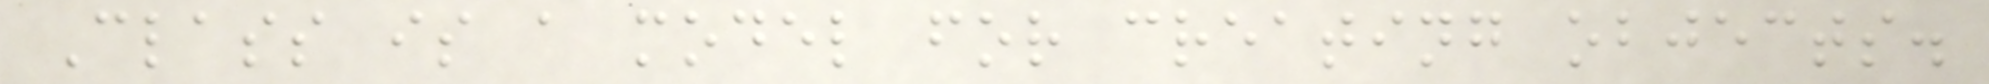Class is a model for creating objects.
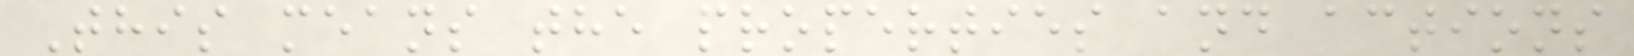This means the properties and actions
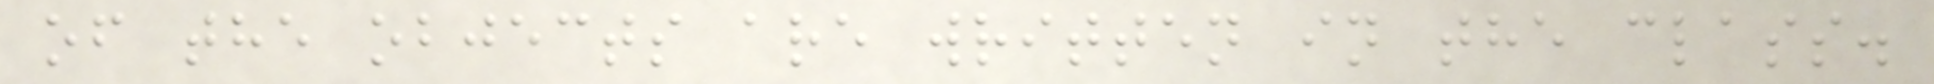of the objects are written in the class.
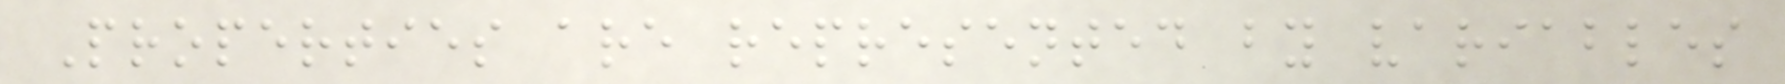Properties are represented by variables
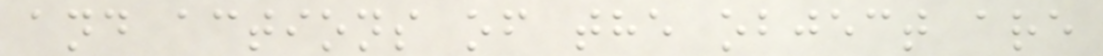and actions of the object are
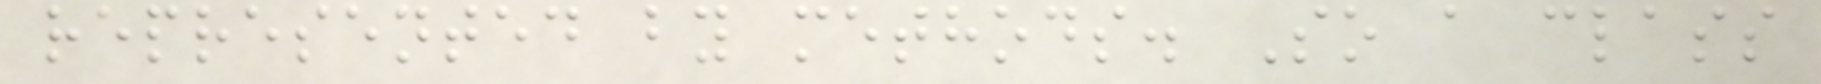represented by methods. So a class
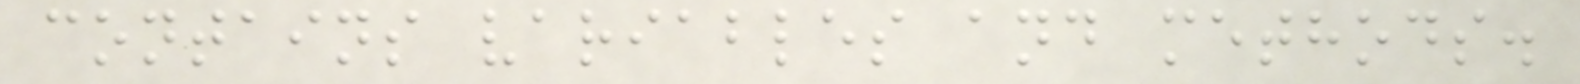contains variables and methods.
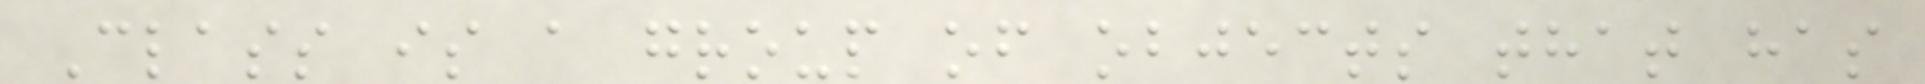Class is a group of objects that has
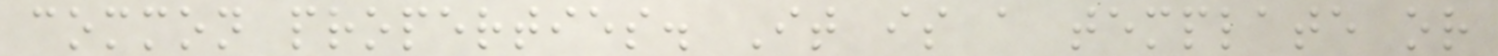common properties. It is a template or
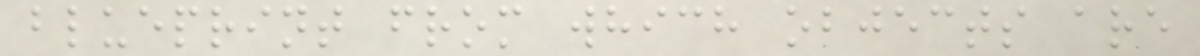blueprint from which objects are
